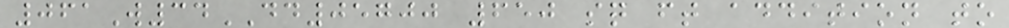061W34DD05700 650 sq ft addition to
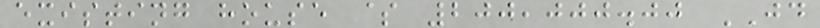existing house $ 200,000.00 JD
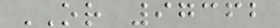OR 97362
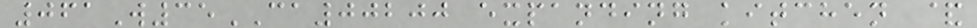061W35CA00200 expanding kitchen &
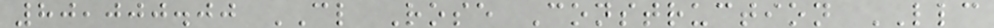80,000.00 CL Rose Construction LLC
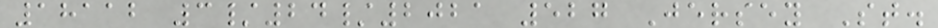18112 3/24/2021 527 Jersey St.
